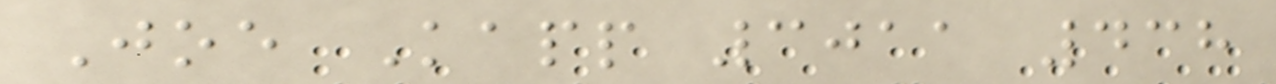Joe Kapp 3011 438
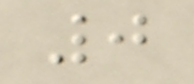0
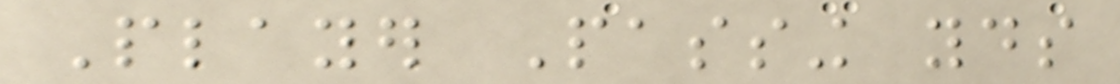Player Passing yds
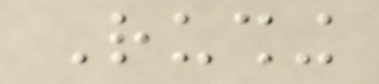Rushing
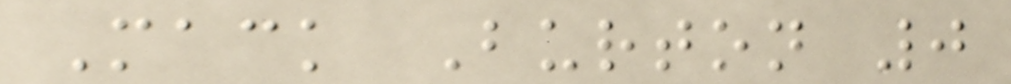Mack Burton 0
